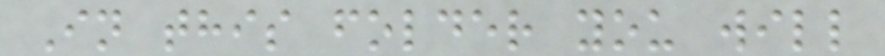In this folder you will
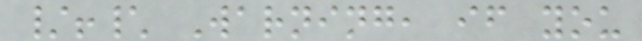/!\ Warning, if you
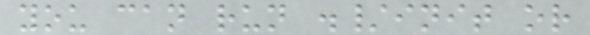you can run ./init or
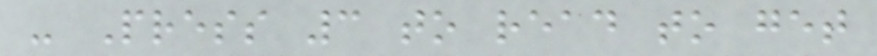- Press 3 to read to get
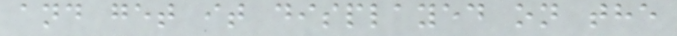and get it displayed on the
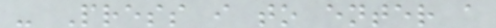- Press i to enter a
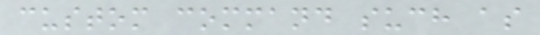custom command such as
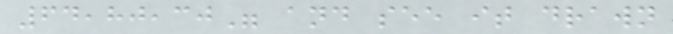64,80,30" and see it drawn
